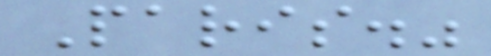Paris."
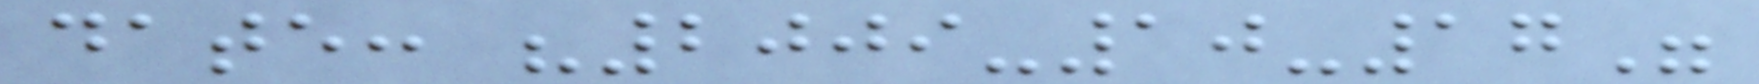date: "2009-10-17"
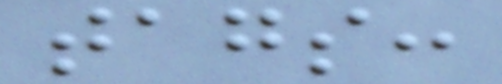tags:
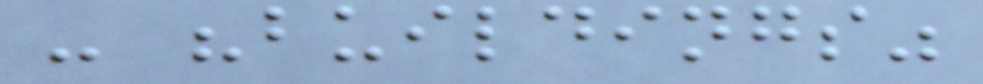- "buildings"
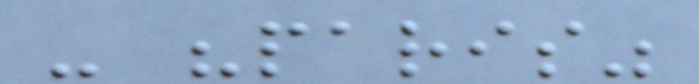- "paris"
